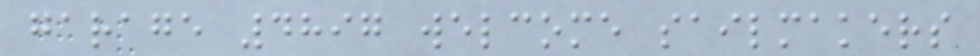garage 4897 welcome sailmakers
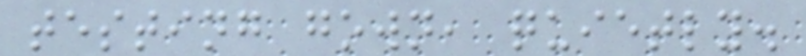testing gown, quietly.
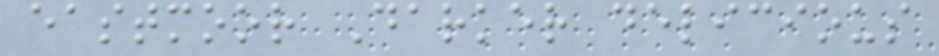eastmoor Darker delicious
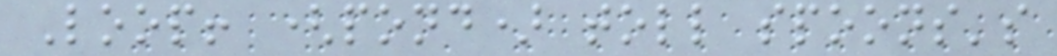Loop! (pond) toll spoons's
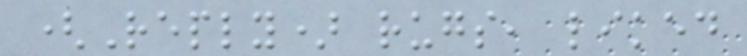(Reply) rugs, liked
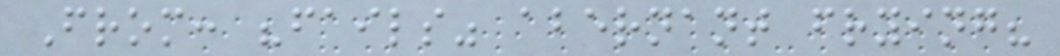From: "fails" abernant frying?
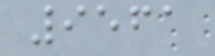9561
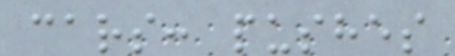cars: pushes
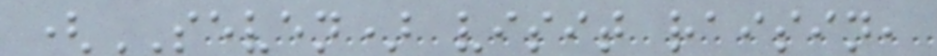(SEVEN) visit raisin,
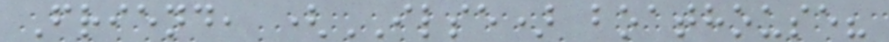Friend, (ILSE) boathouse?
